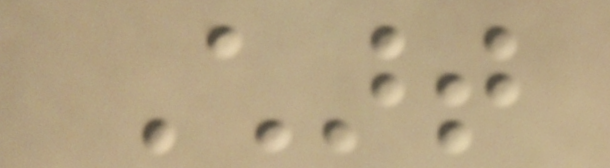Chart
